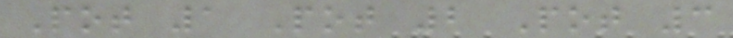Pot 1 Pot 2 Pot 3
